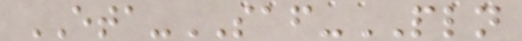ETA-SAF-PLN
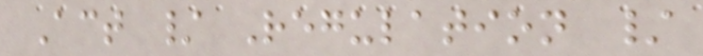Act / Regulation /
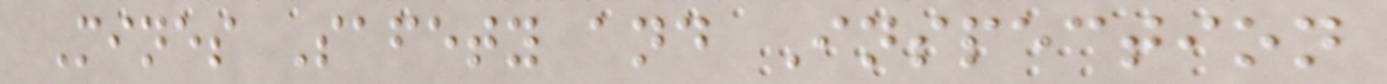Mines Safety and Inspection
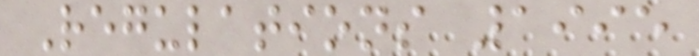Regulations 1995
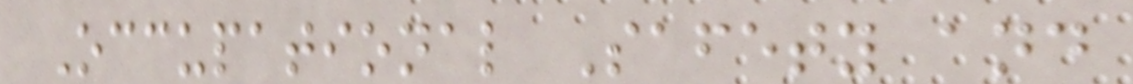Occupational Safety and
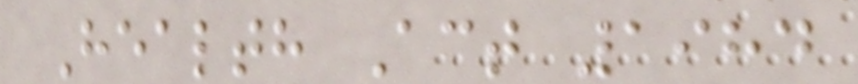Health Act 1984
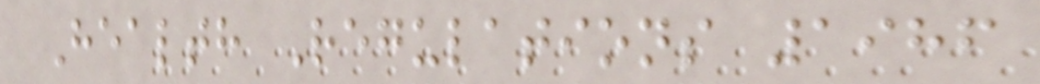Health Regulations 1986
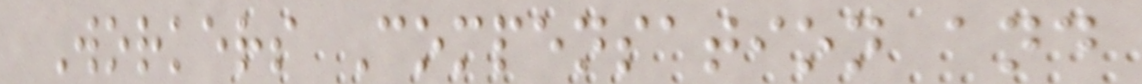Workers Compensation and
